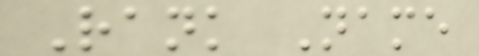Rank Name
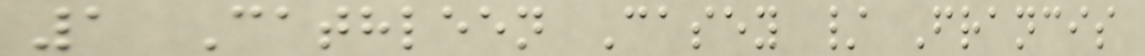1 Cathleen Casey / Francis
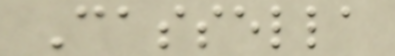Cassella
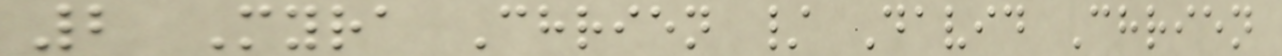2 Myra Chrien / David Chrien
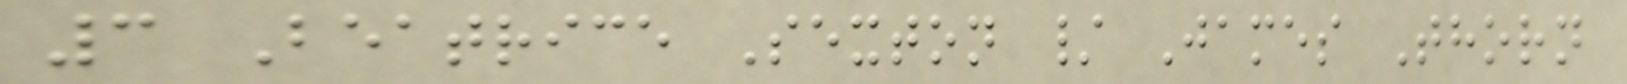3 Beatrice Sexton / James Thorn
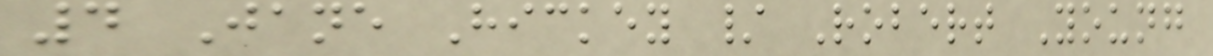4 Jane Hickey / Robert Young
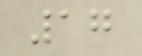17
